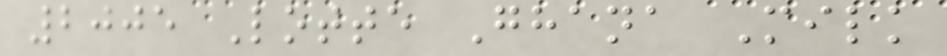2005 Lotte Ghana Milk
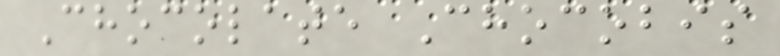Chocolate Chocobis
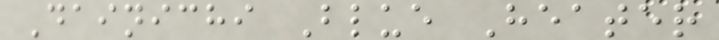Dainichi Blue Heater
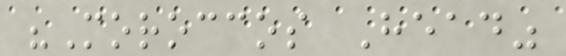"Moroccos Head"
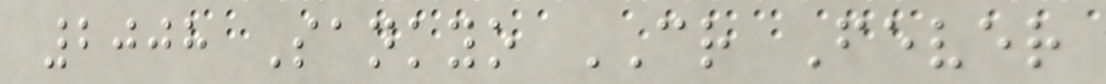2008 Sankyo CR Fever
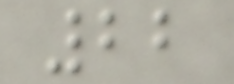22
